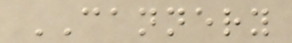CANNERY
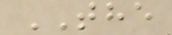THE
